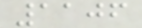1106
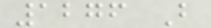1276 B
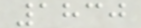1830
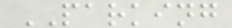PARKING
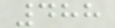488
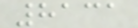8131
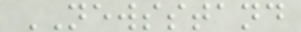NEWSSTAND
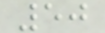50
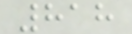818
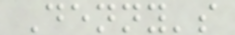Denny's
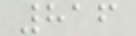816
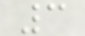3
